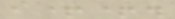i++.
